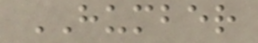HUMBER
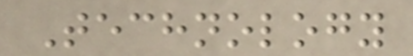Technology
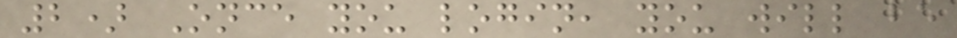2) Once you login, you will be
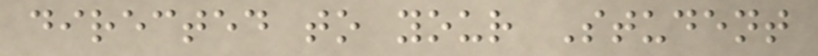directed to your Student
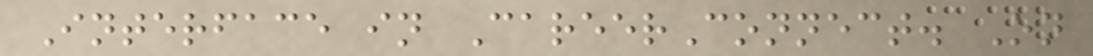Interface in CareerConnect. On
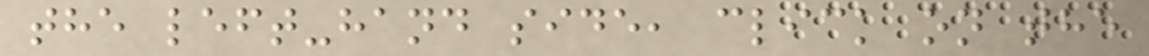the left-hand side, click on the
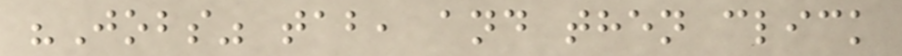"Jobs" tab, and then click
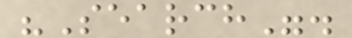"Search".
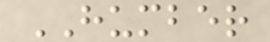HUMBER
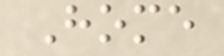Home
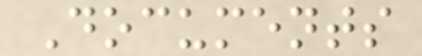Documents
